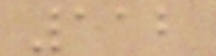112
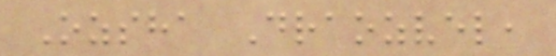Ozsha Draozvel,
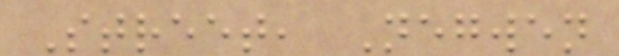Street, Negwen
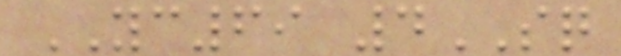YC69 4SQ
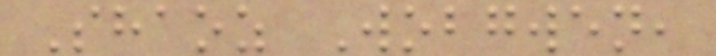Shaoz Wobgwen,
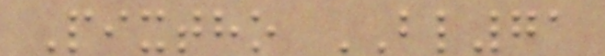Pixtho BL71
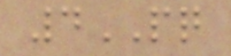4PQ
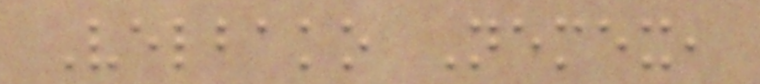Velbako Nemex,
